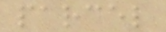parcel
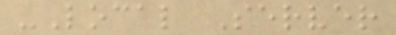-Local Server
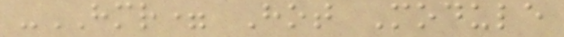-HMR= Hot Module
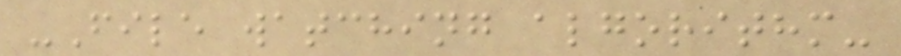-File watching algorithm-
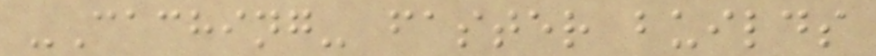-Caching- faster builds
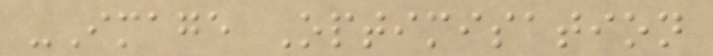-Image Optimisation
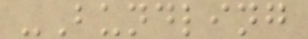-Bundling
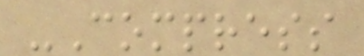-Compress
